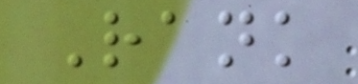Rank
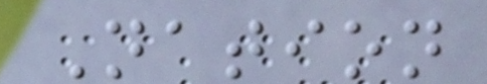Nation
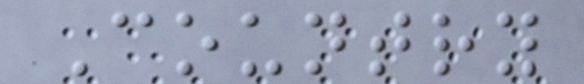Country
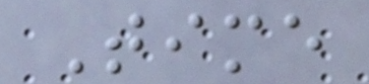Time
